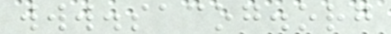www.sacog.org
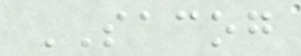SACOG
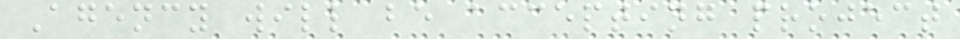Agency will be accepting project
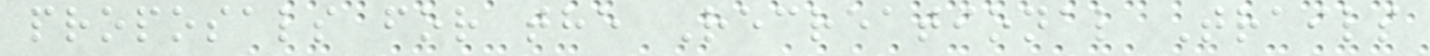proposals for the Recreational Trails
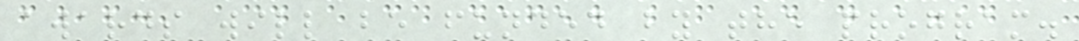awards will be funded by the program.
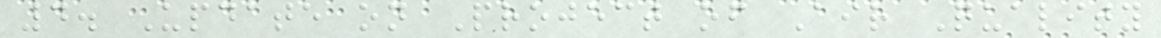4. Update on Project of Air Quality
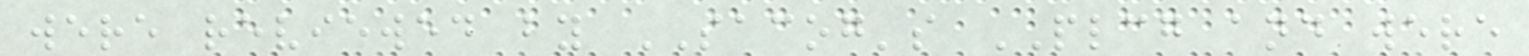were reviewed by SACOG's PLCG and were
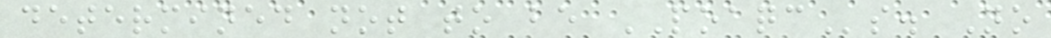determined not to be POAQCs. No
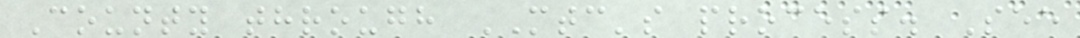County through MTC's process. See
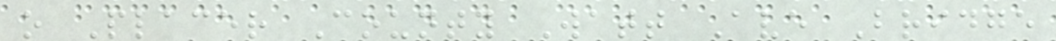o Placer County Watt Ave Bridge
